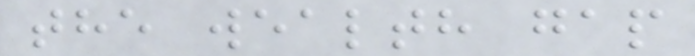the wealth gap
